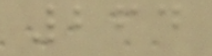264
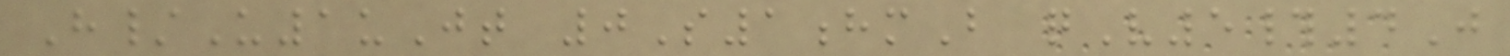H/U1uJt 0S1hmB qV5#4J
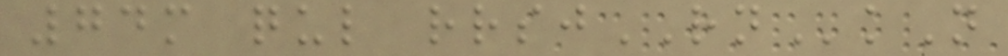74m qul rrsjRNkN
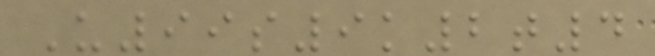U99s9k2t4
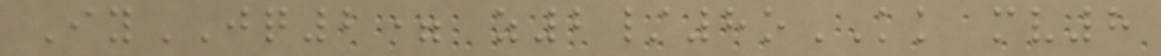IyJQ2= z2/8oKK mv8
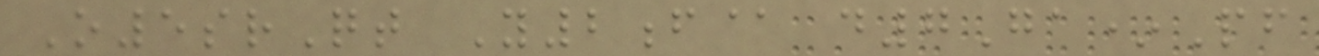O5srQt Y2f@ d7Ga*Pf
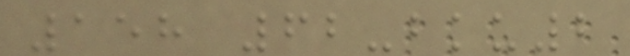158 62-bku2
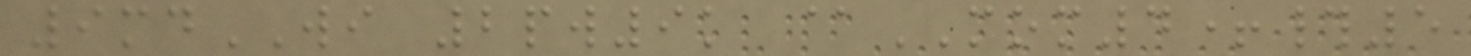9mdWI 2pw9k @MOM4+#5
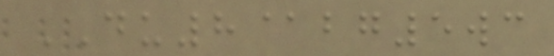DU8@bg5wc
